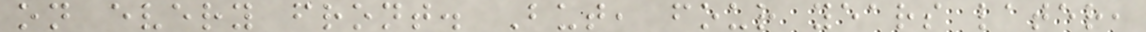on every front. But, four years later,
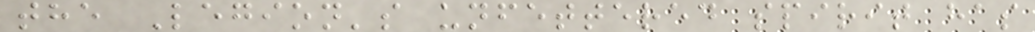the Legion's unfettered spirit has
